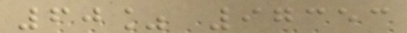60% 97353
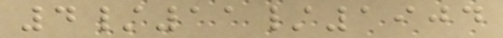4/11/1904
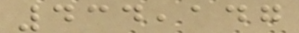434,147
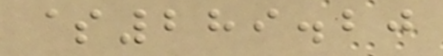$289.20
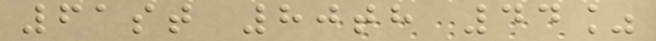61st 80th 44%
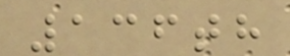136th
